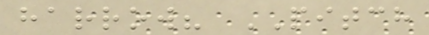harrow? PITCH
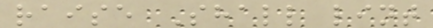raise Shall lint
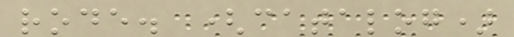rode. (catalog)
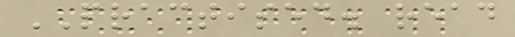PRACTISED. read
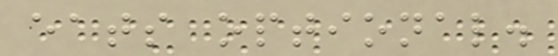eats optional.
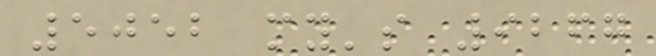5052 my's 9267
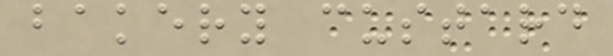bakery custard
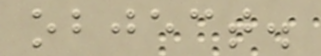object.
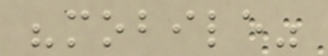"mobile"
